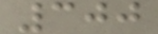300
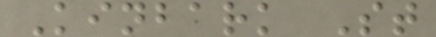Kinbark St
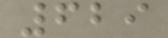629
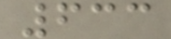633
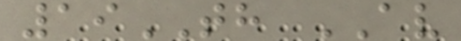19TH AV
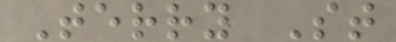Terry St
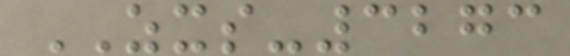ZXS-3273
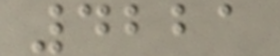4221
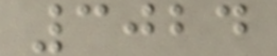3024
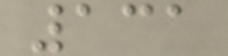131
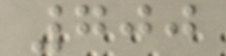700
